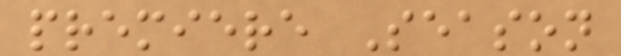premiere Season
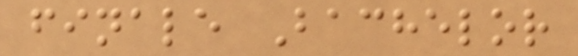finale Bachelor
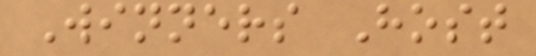Winners Host
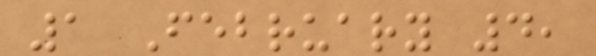1 February 4,
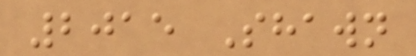2015 Shawn
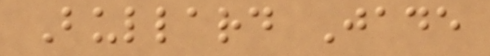Bullard Jade
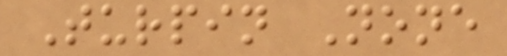Turpin None
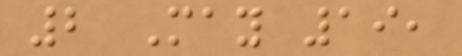2 May 19,
